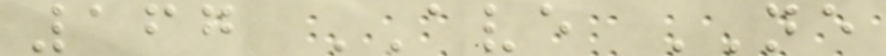167 AVE NE
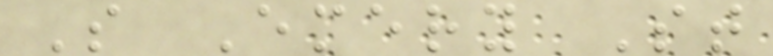S Emery St
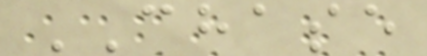CHASE
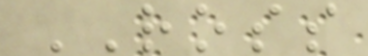ROSS
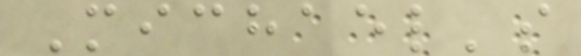Michael's
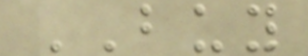BUY
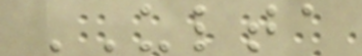ULTA
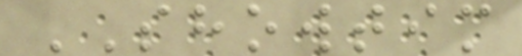SHOWTIM
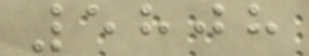5808
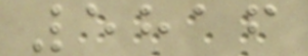5816
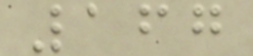167
